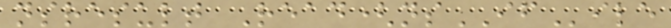nsresult Read(nsIFile
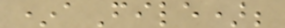*aFile);
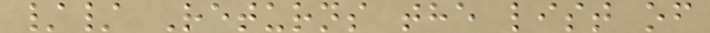// Returns the list of
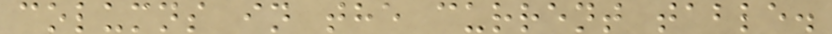columns in the current table.
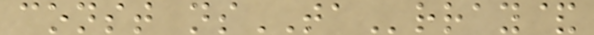const nsTArray&
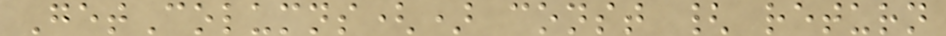GetColumns() const { return
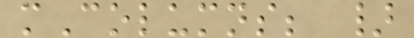mColumns; }
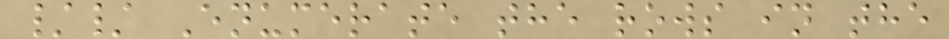// Enumerate the rows in the
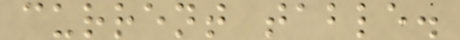current table.
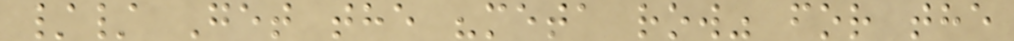// Get the "meta row" for the
